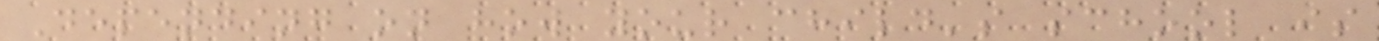Depending on how your child's school is
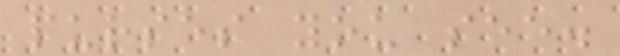purses you see.
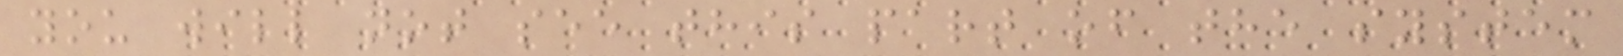you will not see this part of the system
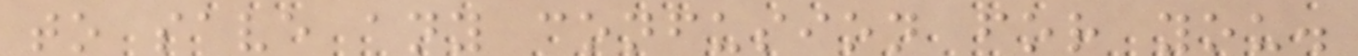to save any confusion for you.
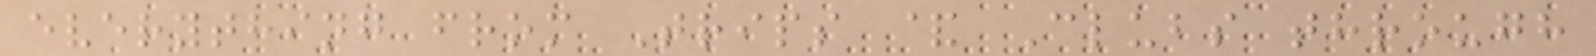everything from Trips & Clubs through
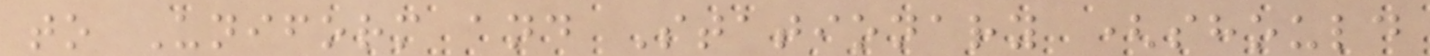to Uniform and Stationary (should
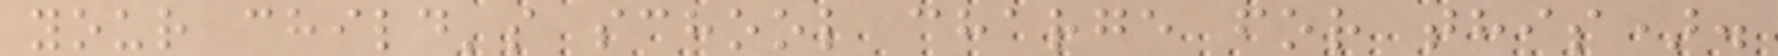your child's school charge for this).
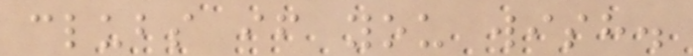clubs if you wish.
